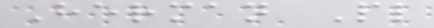Herman Pl
